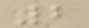2
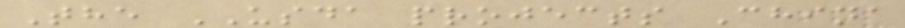The USDA projects China
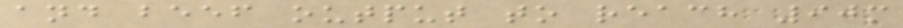and beef output to reach 90m
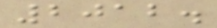2012.
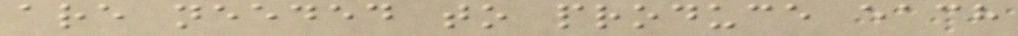are needed to produce each
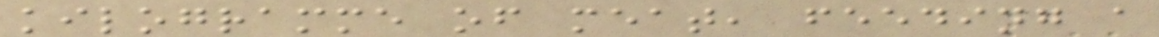kilogramme of meat, feeding a
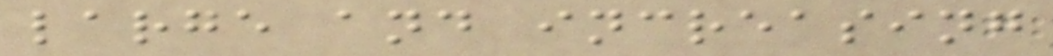large and increasing
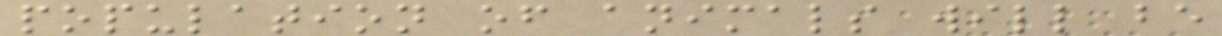population of animals will be
